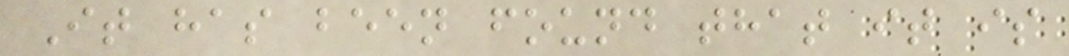It has been found that it is
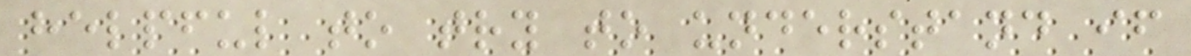helpful to try to understand if
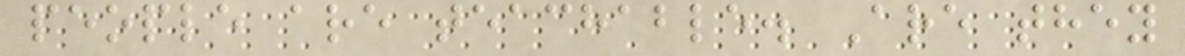people are teachable. Are they
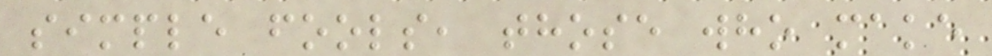simple fools, those who make
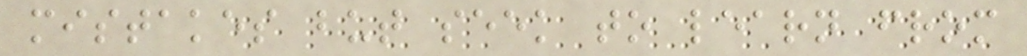mistakes but seek to learn from
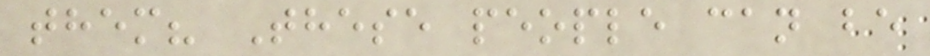them? These people can be
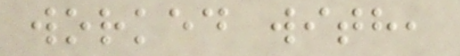worked with,
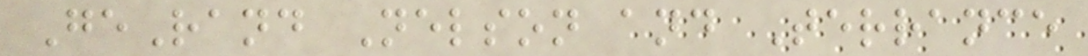GeRand Nelson and Terrance
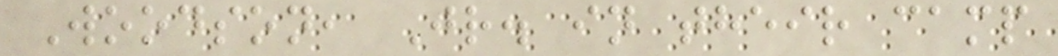Woodson, Jr. in their camp
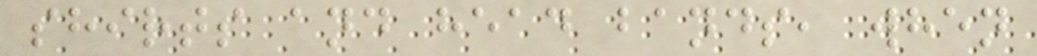shirts and head bands, when
